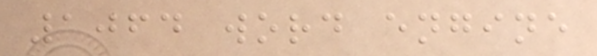1064 word engine
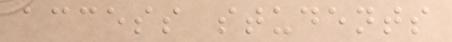access students
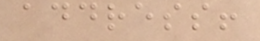address!
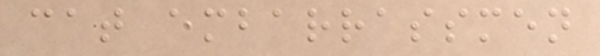cat embarrassmen
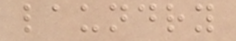laundry
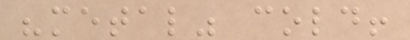"metal" cold!
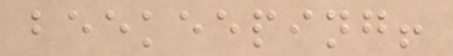beekeeping!
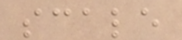scale
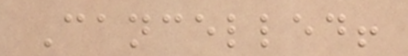Cancelled!
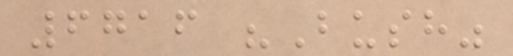6716 "Bush"
